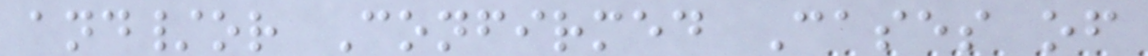and/or Confirmed Cases of
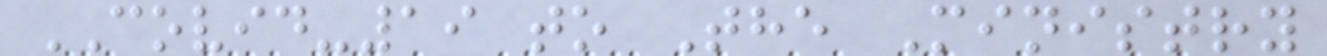COVID-19 to The Ministry
